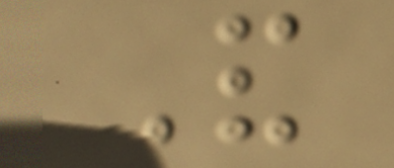And
